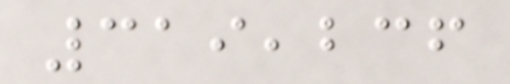319,236
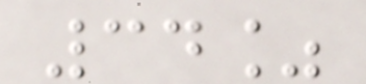34%
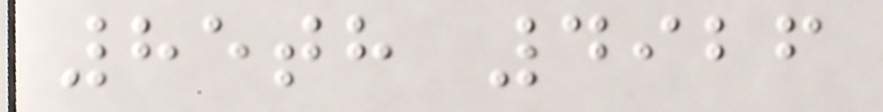85th 4926
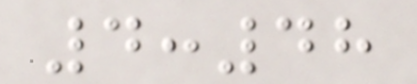4:48
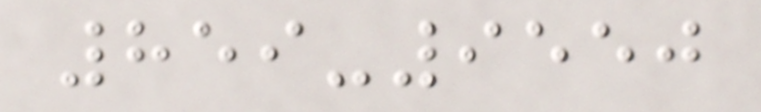859-9550
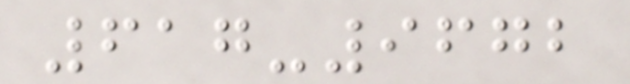617-9672
